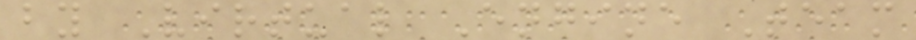by Virtual Engine Team
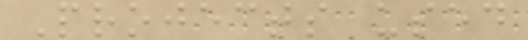Projects used
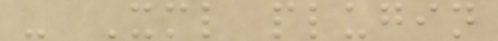- Xml plugin
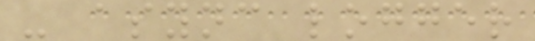- async logger
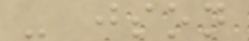- json
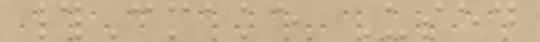#Cmake Used
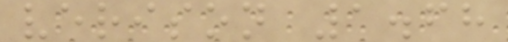verison 1.68
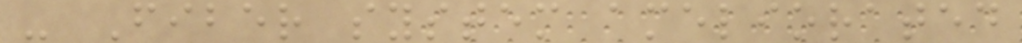- Fiber system ameliorated
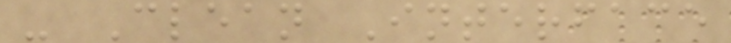- Clean Interface
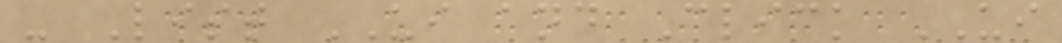- List UI and Click UI
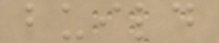build
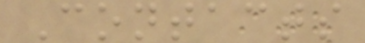Contacts
